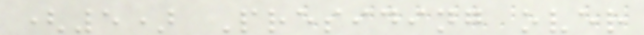(5) Presiding over
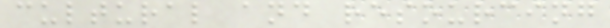cultural and resourcing
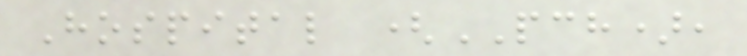Hospital (PCH),
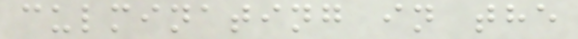culminating in the
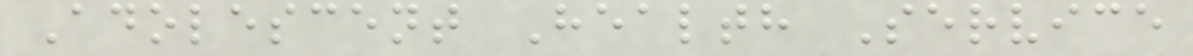Adolescent Health Service
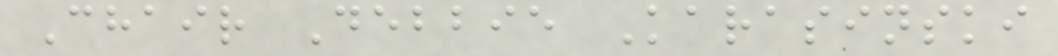Chair Debbie Karasinski
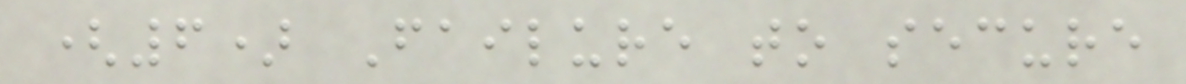(6) Failure to secure
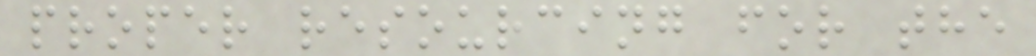proper resourcing for the
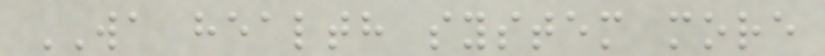WA health system more
